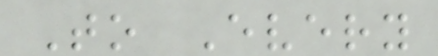To Every
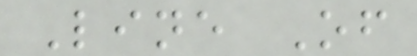Line Of
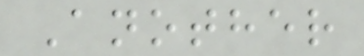Another
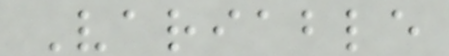Variable
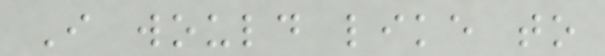I would like to
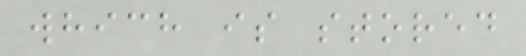which is stored
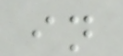in
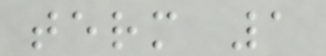term 1
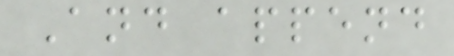And append
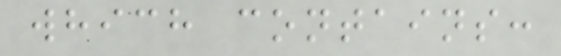which contains:
